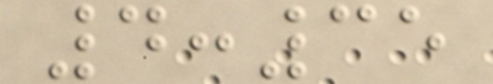4:35
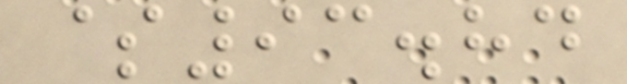$93.84
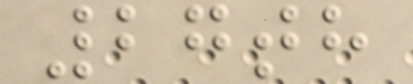27th
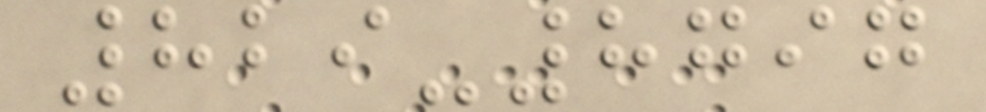829-8797
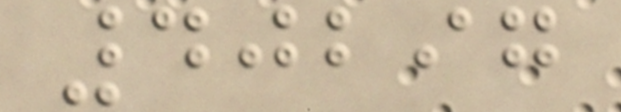40297
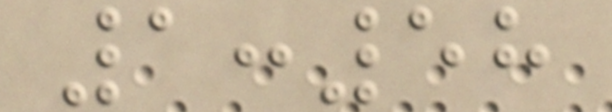1:58
